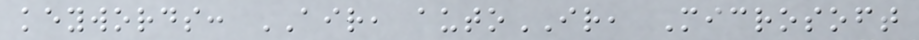keywords: AIR, autoIR, Microsoft
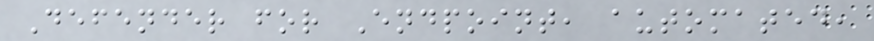Defender for Endpoint, automated,
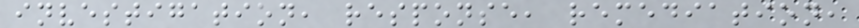investigation, response, remediation,
